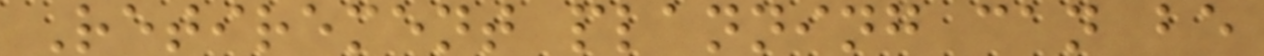Retirement planning can be
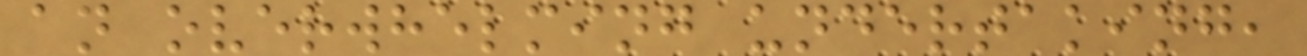an overwhelming undertaking,
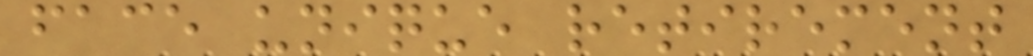face unique retirement
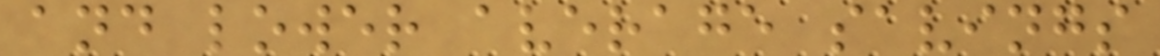and lower average savings
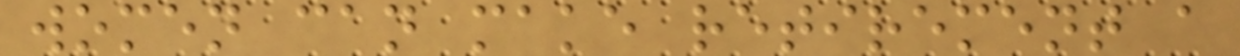women can make retirement a
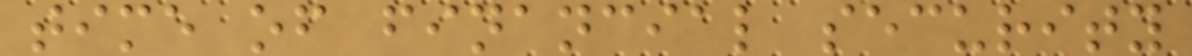time of financial security
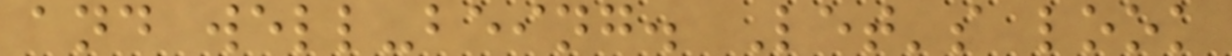and well-being. Let's look
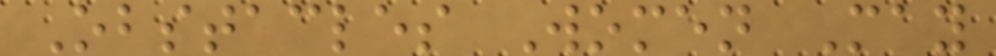Obstacles Women May
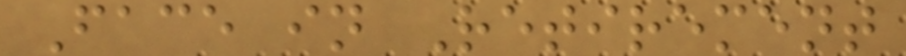Face in Retirement
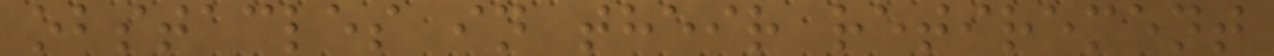obstacles in their retirement
